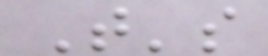That's
